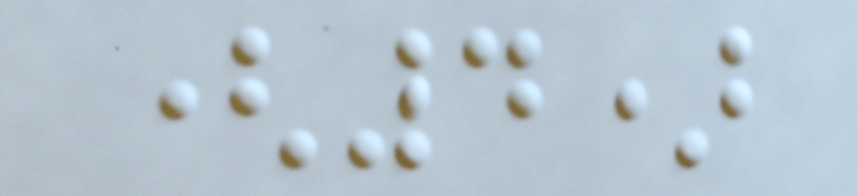(4)
